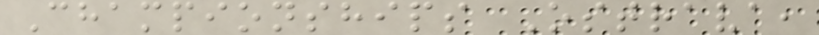Championships Ostrava,
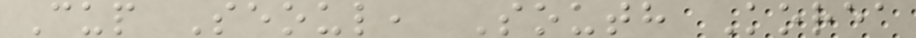Cup Seoul, South Korea
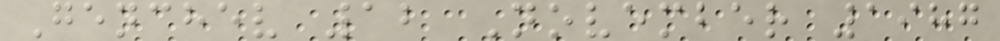Genchev 12 November 1987
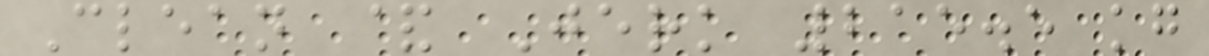Clean & Jerk 215.5 kg
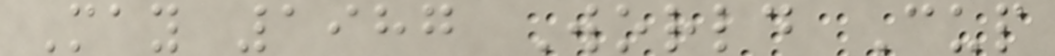May 1987 World Cup
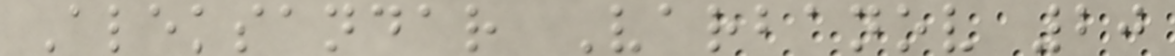Aleksandar Varbanov 20
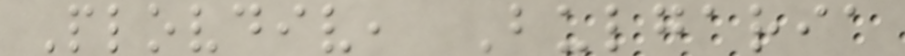Plovdiv, Bulgaria
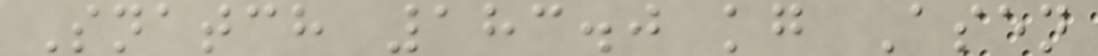Snatch 183.0 kg Asen
